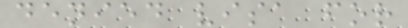denied visa for
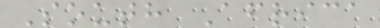South Africa
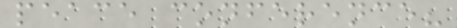peace conference?
